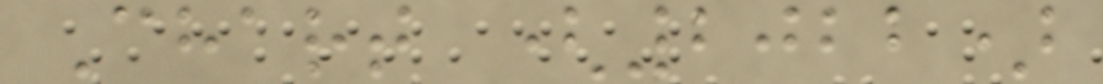Chart (2022)
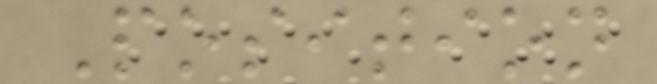Position
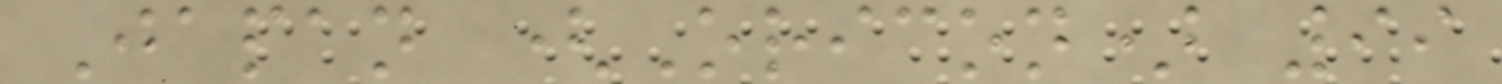Japan (Oricon) 99
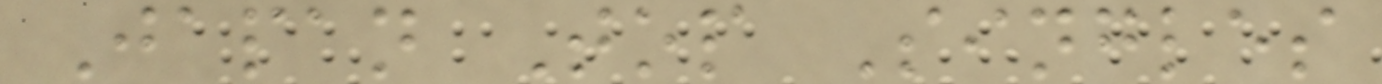Japan Top Singles
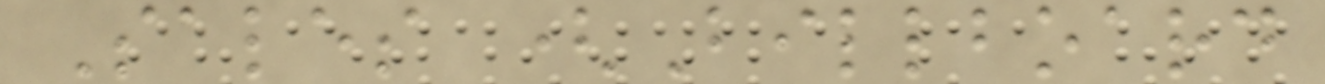Sales (Billboard
